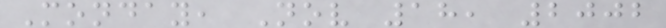Monday, Nov 18, 2002
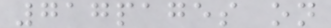717pages on
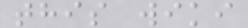this wiki
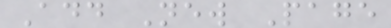Add New Page
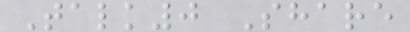Talk0 Share
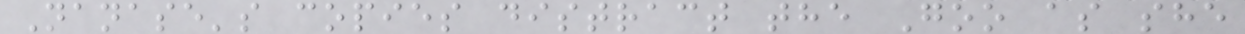Nanase's copies distract the Goo as she
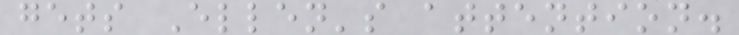gets Ellen's attention.
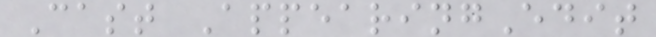Cast AppearingEdit
